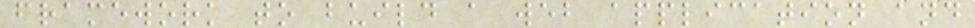framework to build a web application and
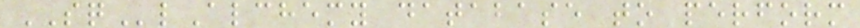SQlAlchemy database to perform
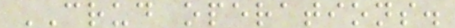CRUD operations.
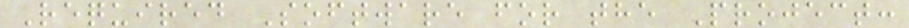Required Software for the Project:
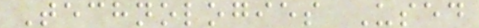Technologies Used
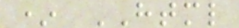* HTML
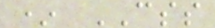* CSS
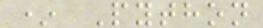* Python
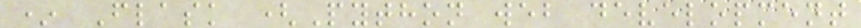* Flask (Python web development
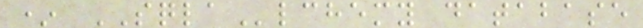* SQLAlchemy database
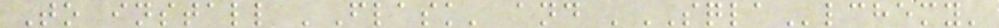To install 'Flask' and 'SQLAlchemy'
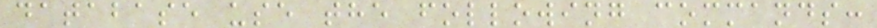database use the following commands:
